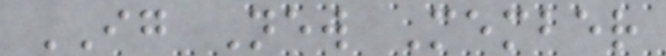IG New Member
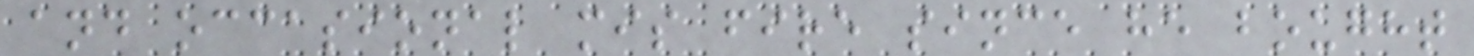and occasional mis fire since he bought
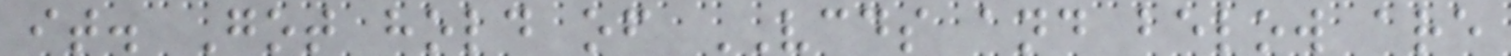it. Got hold of VCDS and below are
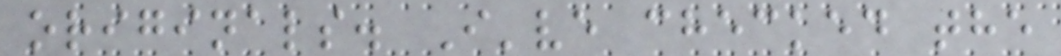originals. I've checked the
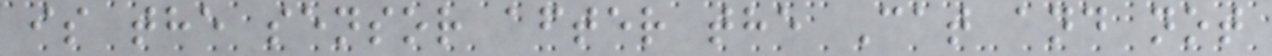is the sensor after the Cat and not
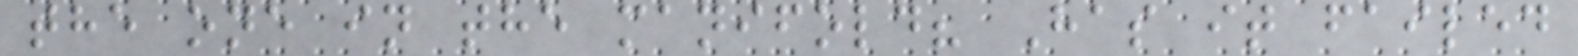the one in the manifold? Has it failed
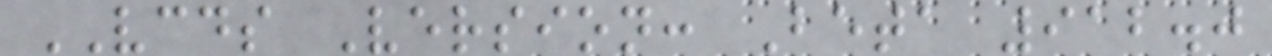VCDS Version: Beta 912.0
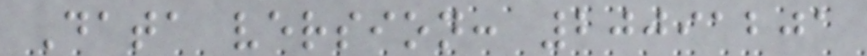Data version: 20091201
